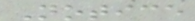Notice
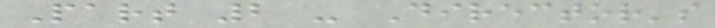Part 2 - Director's
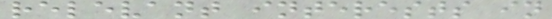relevant interests in
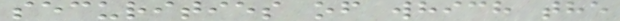securities of which the
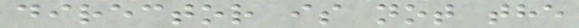director is not the
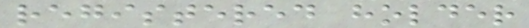registered holder
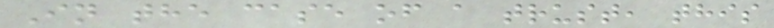In the case of a trust, this
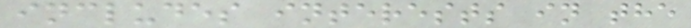includes interests in the
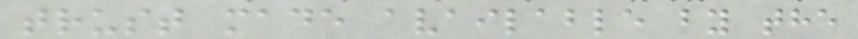trust made available by the
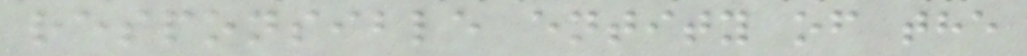responsible entity of the
